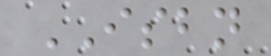ISBN
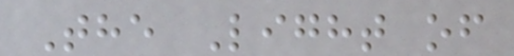The Light of
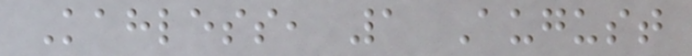Kahless, 1 August
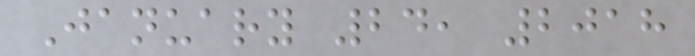January 24, 2018
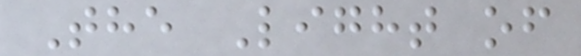The Light of
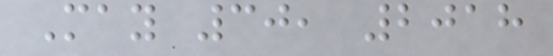May 30, 2018
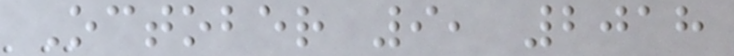October 9, 2018
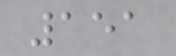151
